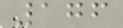176
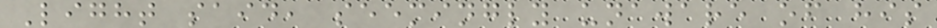Light said, seemingly unaware of his
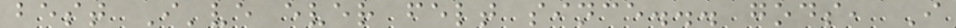best I've ever felt since... gods, I
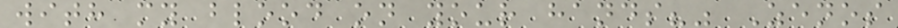with my blood on your hands?" Zenos
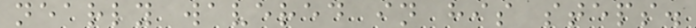nearly wavered in his steps.
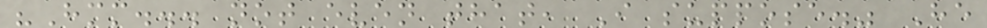"Hmm... not even that, I suppose." He
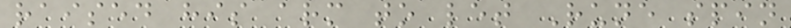raised his arm to let Rune spin
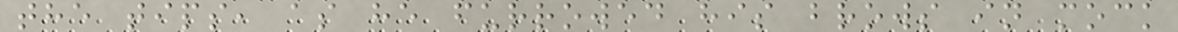the tips, as he furrowed his brows in mock
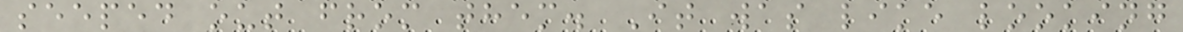seeped out from them. It was like looking
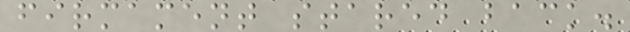firmament stared back.
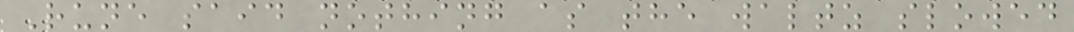Rune said nothing as the waltz slowed
